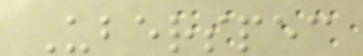Uberspec
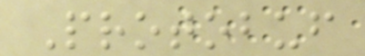Protobuf
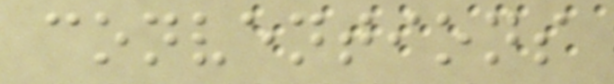conventions
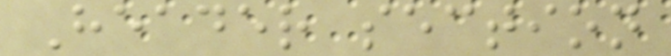Header section
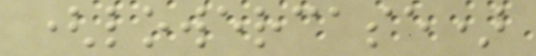(lowercase)
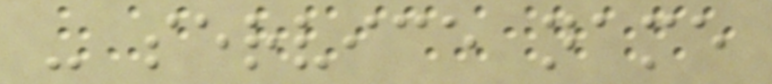- service name
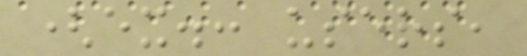(ex.: users,
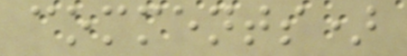comments)
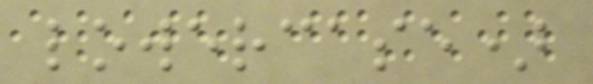lowercase)
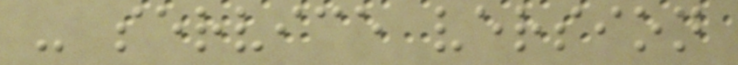- service version
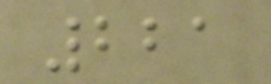221
